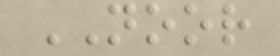NOOR
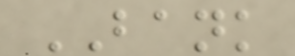BANK
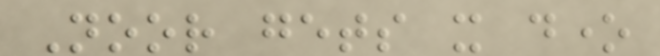Noor gets it done
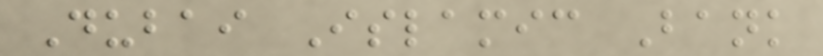Dubai Islamic Bank
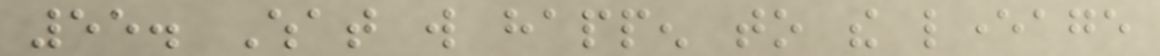55. What will happen to the leverage
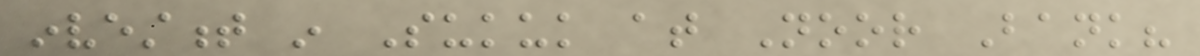investment in Sukuk at Noor Bank?
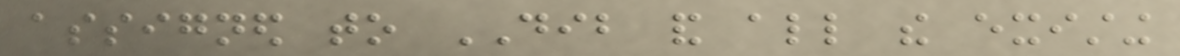assigned to DIB and all the existing
